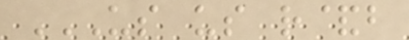US US R&B
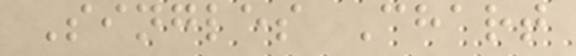Singles Chart
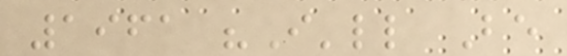1961 "I'll Be
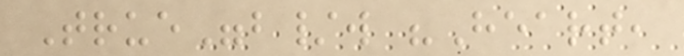True"b/w "Heart,
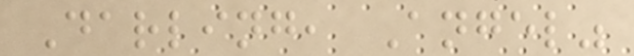Darling, Angel"
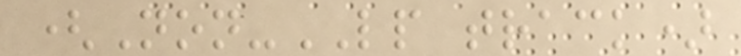(Non-LP track)
